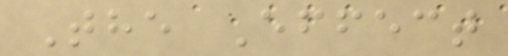The Effect
